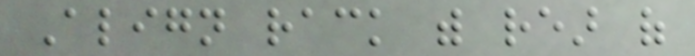Align rack with rear of
